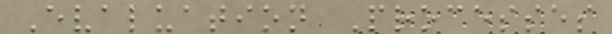Evaluation Processes
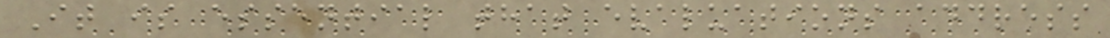It is essential that evaluations address
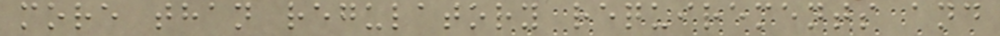more than regulatory requirements and
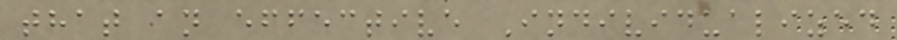that an effective Individualized
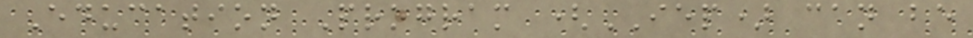Education Program (IEP) can be
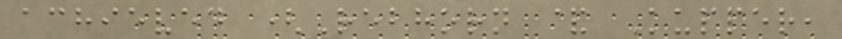achieved (Rebhorn & Kupper,
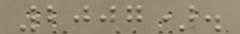2007).
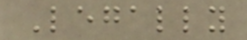Legally
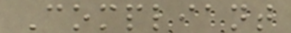Compliant
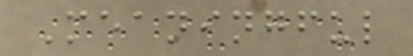Meaningful
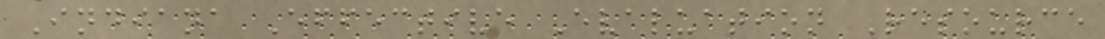Indiana Effective Evaluation Resource
